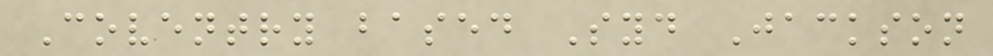Coventry based Syd Jackson
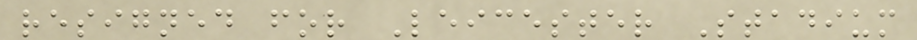resigned for Leicester Stadium
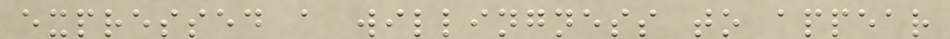expressed a willingness to appear
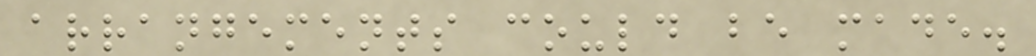arrangements could be made.
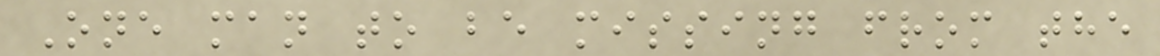One man to be missing from the
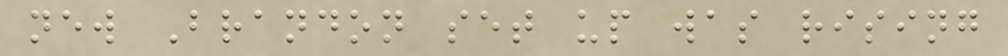new Brandon set up was rising
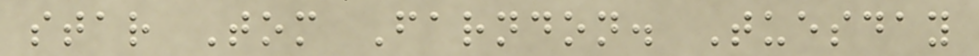star Tom Farndon. Tuesday
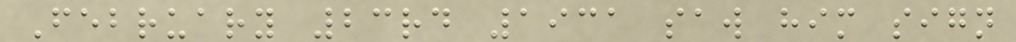February 23rd 1931 saw him sign
